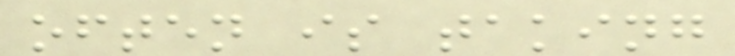often is taking
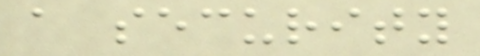a security
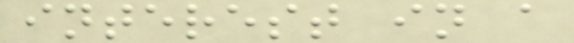interest in a
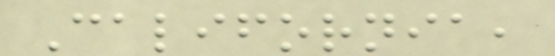California,
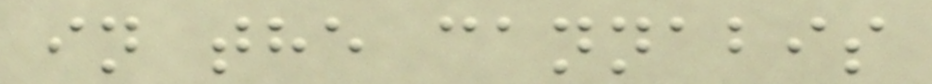in the cannabis
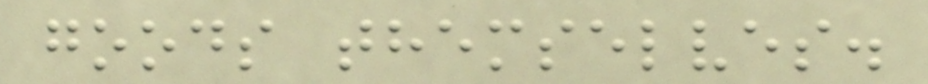goods themselves.
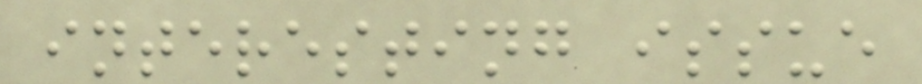interesting issue
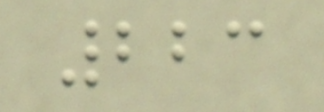223
